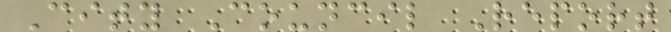City Council Report
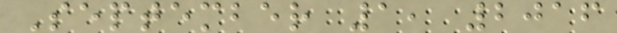September 1, 2016
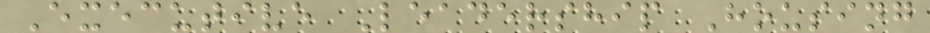Executive Leadership Housing
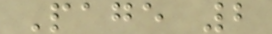Page 2
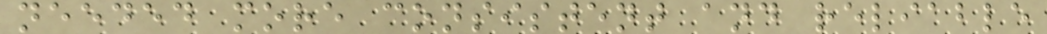needed more consistent and reliable
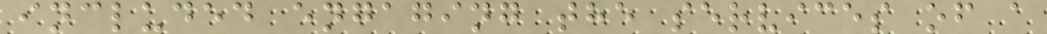included engaging the services of a
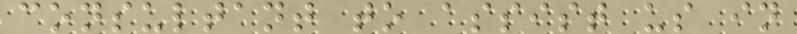consultant to assist us in
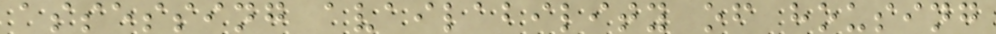assessing availability of housing
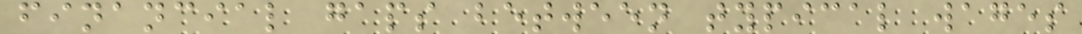financial gaps between typical wages
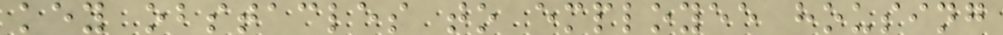key obstacles to employee housing
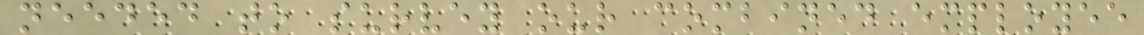needed to survey our combined employee
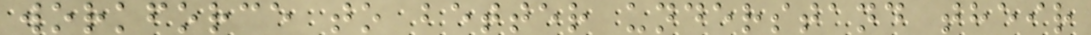workforce to better understand their
